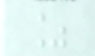%
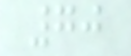70
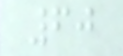60
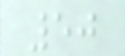50
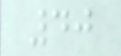40
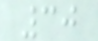30
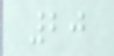20
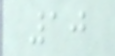10
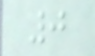0
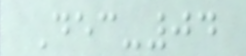Dec-04
